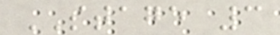STAGE 3
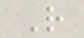R
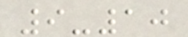9-10
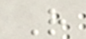R
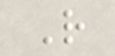R
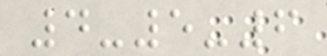4-5-6
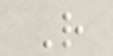R
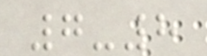7-8
